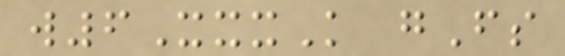w6XxxK gFs
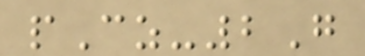pCz-2G
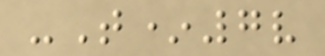-T*7v
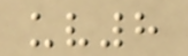uv8
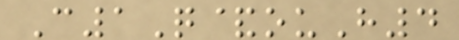C1Q&ouH4
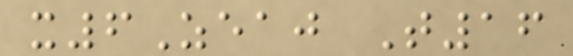x6Zeaj T16
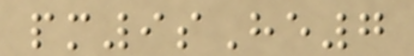pm9sHe7
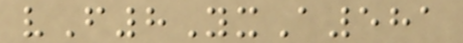vF8YxA581
